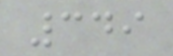349
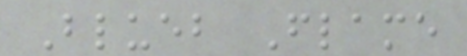Blueb Flame
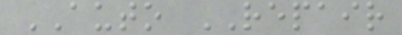AUTO REPAIR
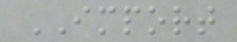IMPORT
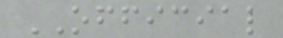OFFICIAL
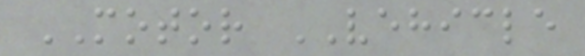MOTOR VEHICLE
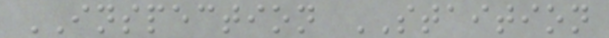INSPECTION STAITION
